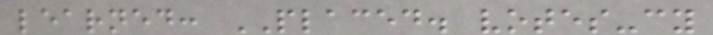learned: PLACED. votes-cy
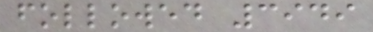followed 3949
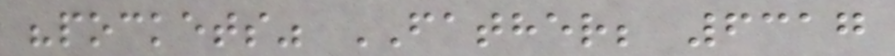"pockets" FATHER; 6317
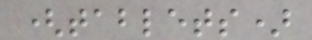(tablets)
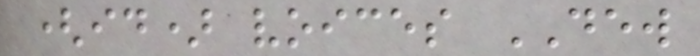(id) voices DEW
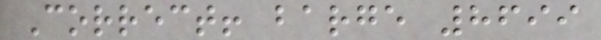Correct! barge 8699
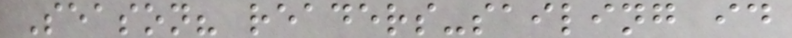Season? readers-sailing id
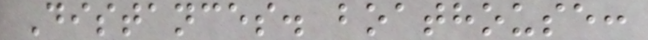Distances. boathouse:
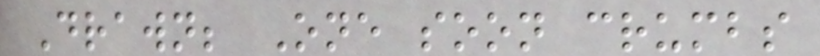Drawn; One soon crumbs
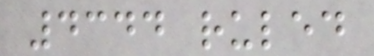4344 ruled
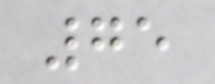75
